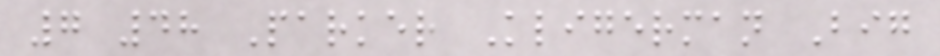7 48 Parker Kligerman Big
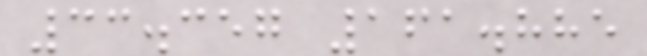33.357 161.885
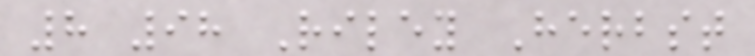8 98 Riley Herbst
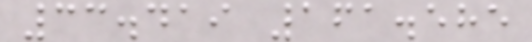33.419 161.585
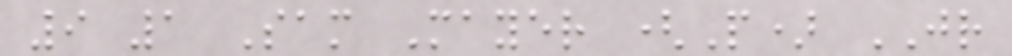9 1 Sam Mayer (P) JR
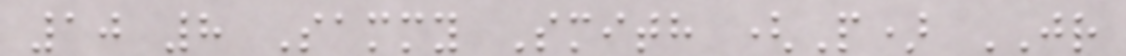10 8 Sammy Smith (P) JR
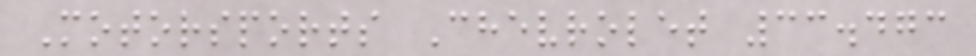Motorsports Chevrolet 33.473
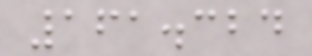161.324
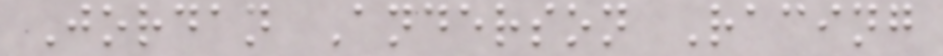Jordan Anderson Racing
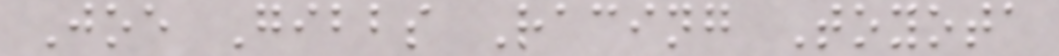Joe Gibbs Racing Toyota
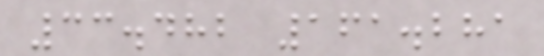33.482 161.281
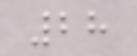28
